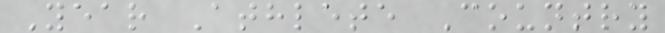Year Athlete Country
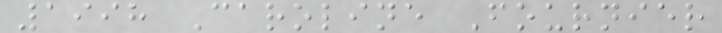1998 Caroline Fournier
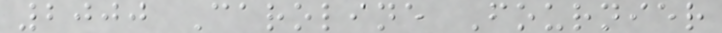2000 Caroline Fournier
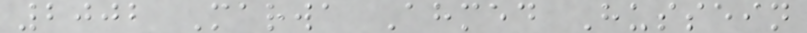2002 Marwa Ahmed Hussein
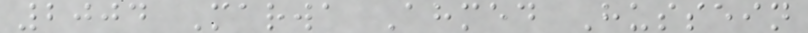2004 Marwa Ahmed Hussein
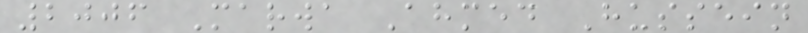2006 Marwa Ahmed Hussein
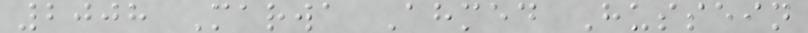2008 Marwa Ahmed Hussein
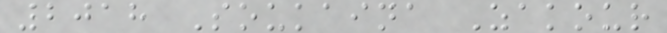2018 Soukaina Zakour
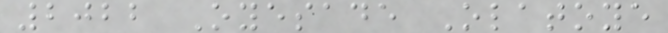2022 Oyesade Olatoye
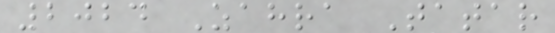2024 Zahra Tatar
